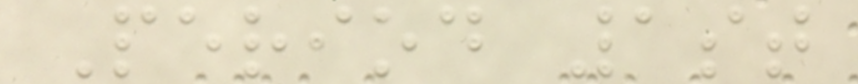Period 1st
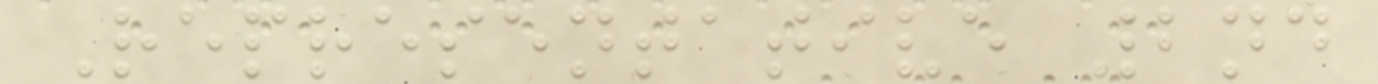Representative 2nd
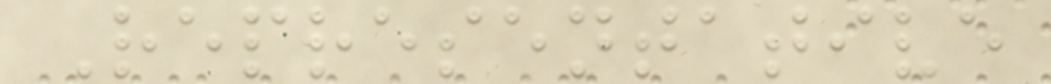Representative
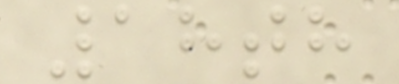18th
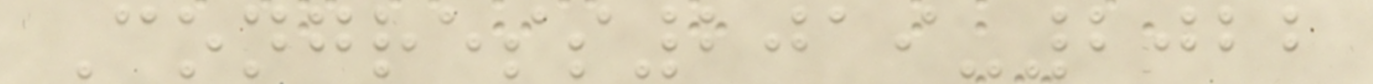Congress2019-2022
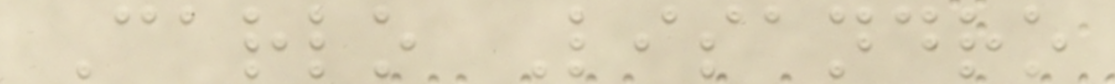Carlo Lisandro
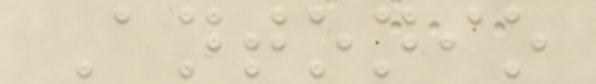Antonio
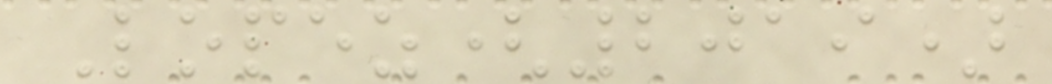Lopez(2019)
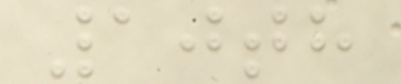10th
